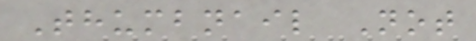Thumbnail Not
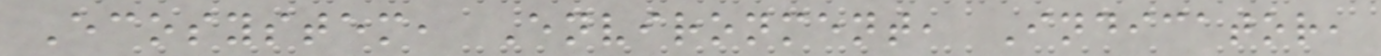Ecosystem, Environment, Indicator,
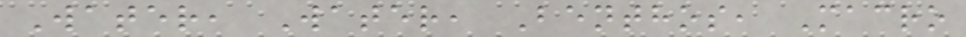Water, Water, Benthos, Macro
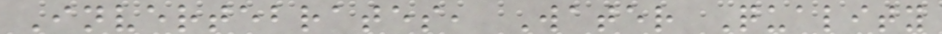Invertebrates, Water Quality
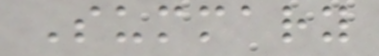Summary
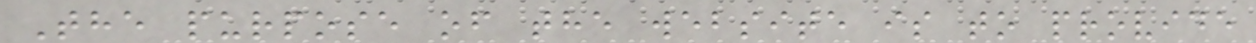The purpose of the website is to provide
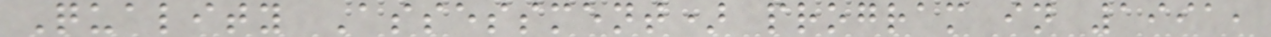Quality Assessment) program in 1991,
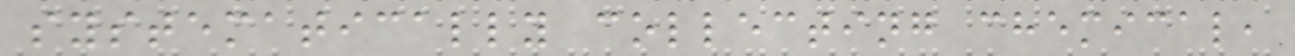systematically collecting chemical,
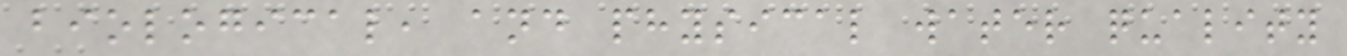biological, and physical water quality
